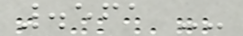.561 --
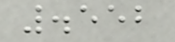.552
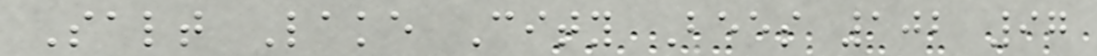Salt Lake City Bees 102 97
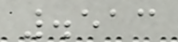.513
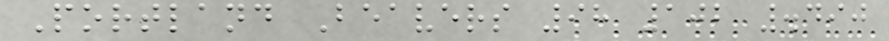Portland Beavers 98 102 .490
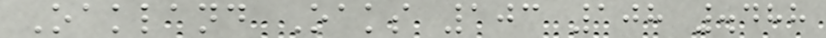Oakland Oaks 103 108 .488
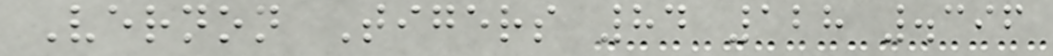Vernon Tigers 84 128 .396
